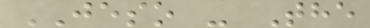JESO - The
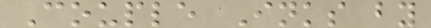Couple Inks by
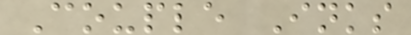Couple Inks
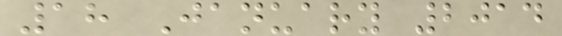18 January 2014
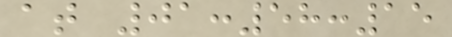at 01:58:15
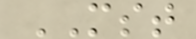MST
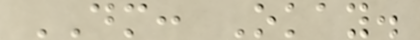DM: Okay.
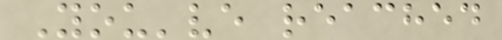You've reached
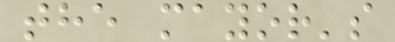the mayor's
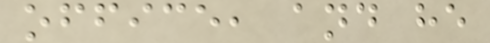office, and he
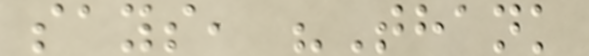says, "Thank
